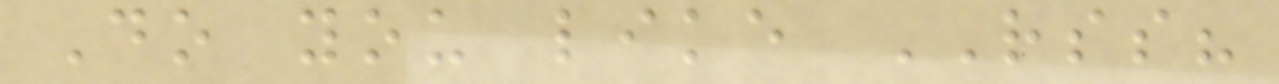Do you like RSS?
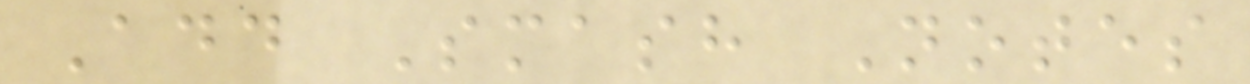Add Smash Notes
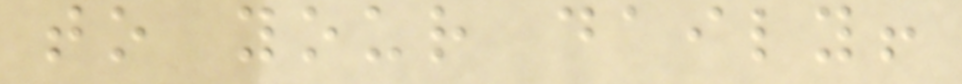to your daily!
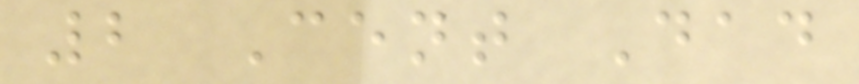2 Cent Dad
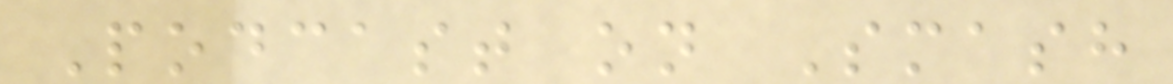Podcast on Smash
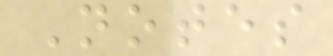Notes
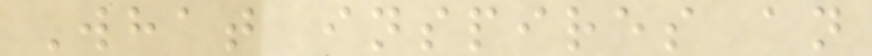What inspires an
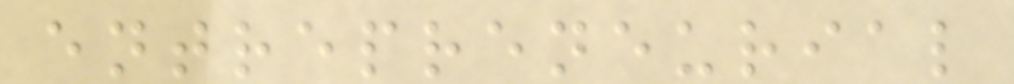entrepreneurial
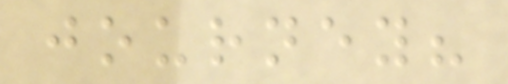journey?
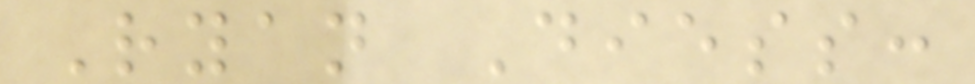Ryan Diess:
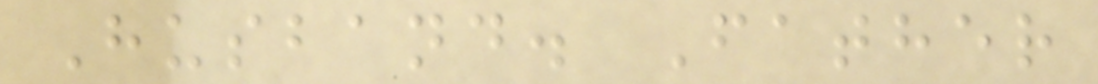Husband. Father
